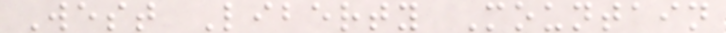West Liberty Mountain
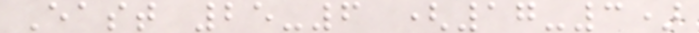East 25-6 (17-3)
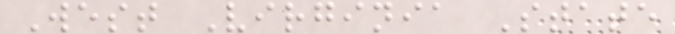West Virginia State
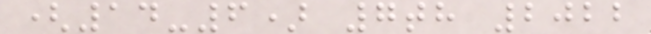(14-6) 7th 2022
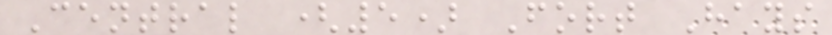Central (5) Fort Hays
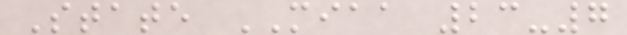State MIAA 23-7
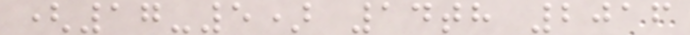(17-5) 14th 2016
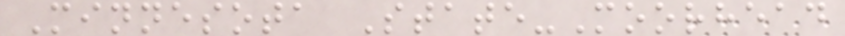Minnesota State-Moorhead
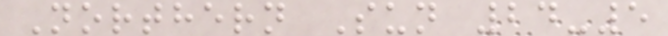Northern Sun 24-5
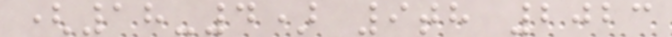(18-4) 9th 2023
